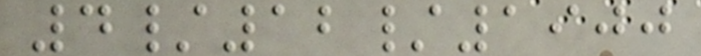4/12/1900
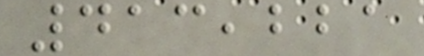413,221
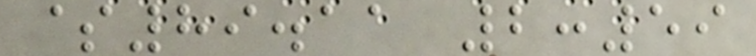$89.11 2:59
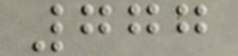777
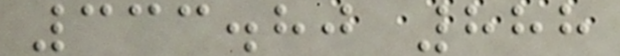333.80 888
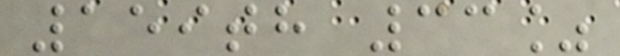159th 33%
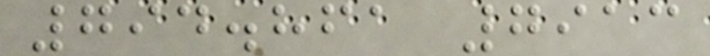794.861 7913
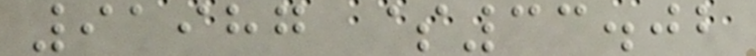91987 $33.02
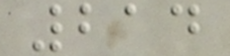214
